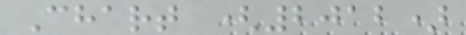Chart (2012)
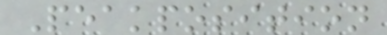Peakposition
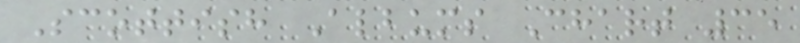Scottish Albums Chart 35
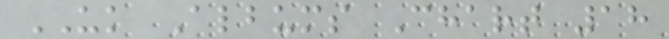UK Albums Chart 18
